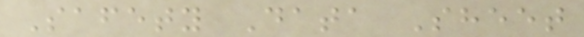Safety Data Sheet
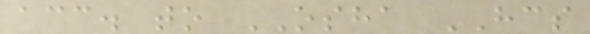acc. to OSHA HCS
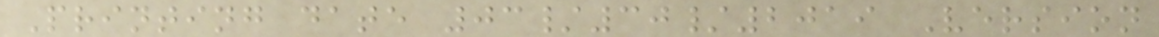Printing date 03/30/2019 Version
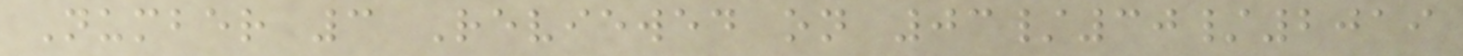Number 3 Reviewed on 03/30/2019
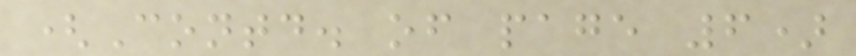(Contd. of page 6)
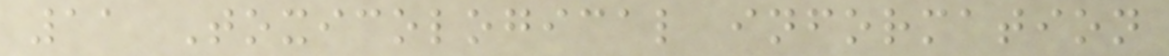11 Toxicological information
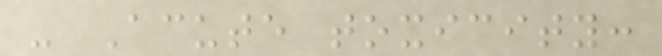- Acute toxicity:
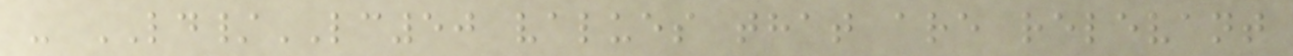- LD/LC50 values that are relevant
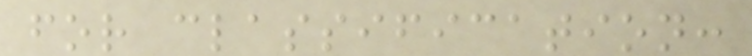for classification:
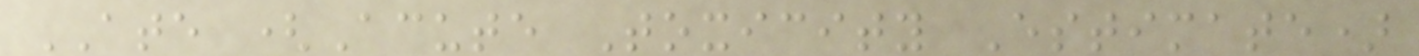ATE (Acute Toxicity Estimate)
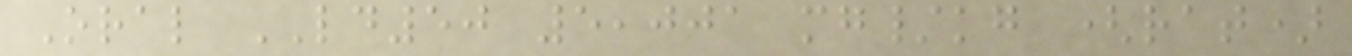Oral LD50 5,001 mg/kg (rat)
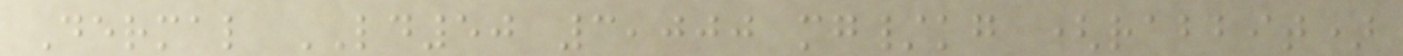Dermal LD50 3,000 mg/kg (rabbit)
